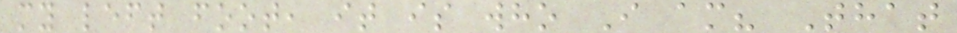my left foot, it is who I am? That
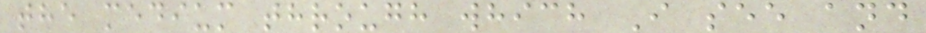the medium through which I see and
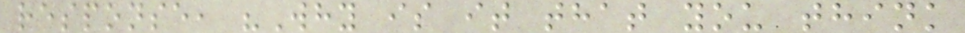response, "Why is it that you think
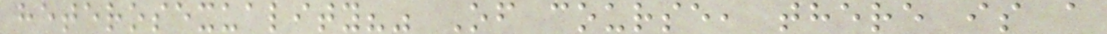heterosexuality?" Of course, there is a
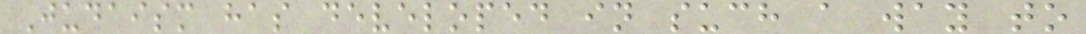Judaism has developed in such a way to
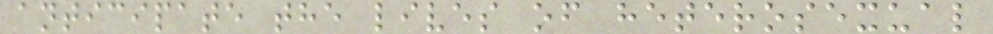anticipate the lives of heterosexual
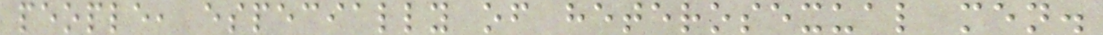people, especially of heterosexual men.
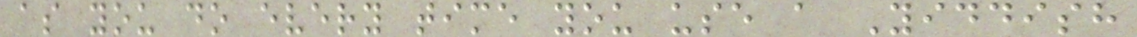as you do every time you use a Yiddish
